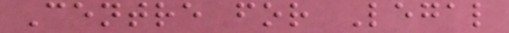Centre for Legal
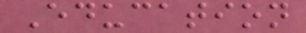Education
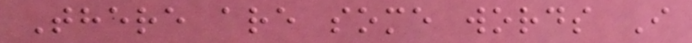There are some words I
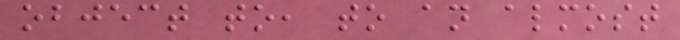object to, to an almost
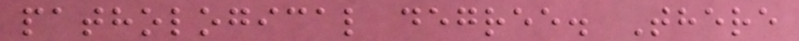pathological degree. There
